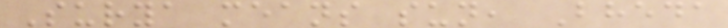Surya means sun, Bheda
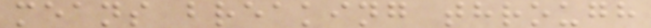means breaking through
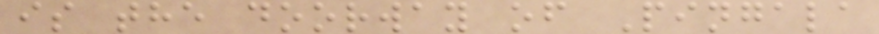is the doorway of Pingala
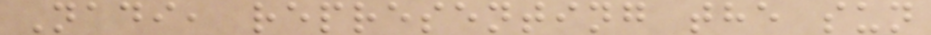Nadi, representing the sun
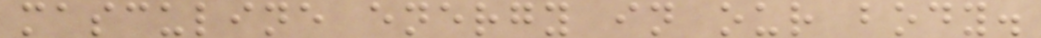masculine energy in our body.
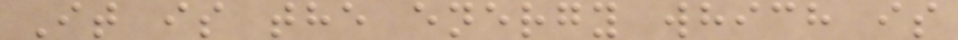It is the energy which is
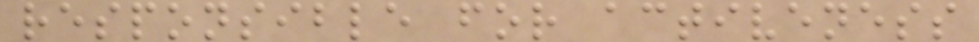responsible for activeness
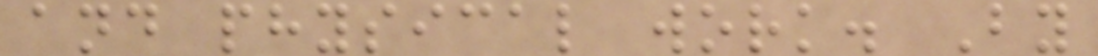and physical work. By
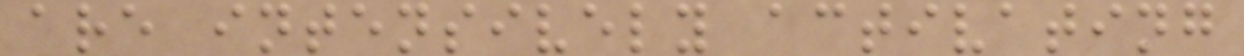are intensively activating
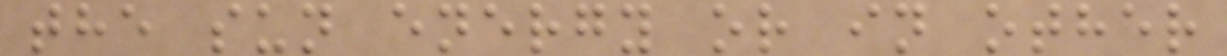the sun energy or in other
